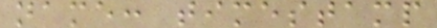name: timestamp
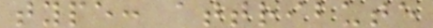type: attribute
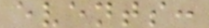events:
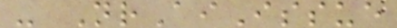- NrAiIssue
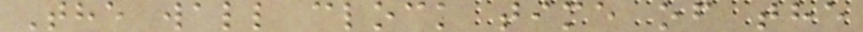The wall clock time of the
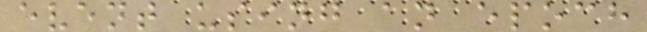event using an epoch
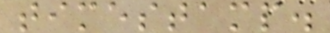timestamp.
